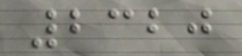2320
